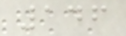146
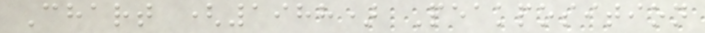Chart (1988) Peakposition
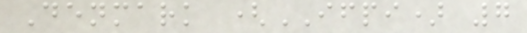Denmark (IFPI) 7
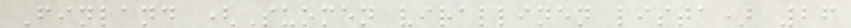Finland (Suomen virallinen lista) 26
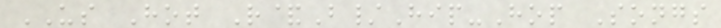US Hot R&B/Hip-Hop Songs
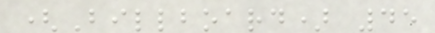(Billboard) 45
